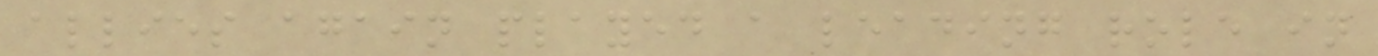allies again played a leading role in
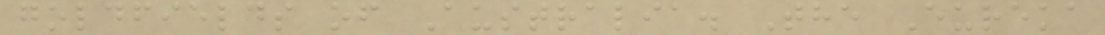goldfields of Australia. The Eureka
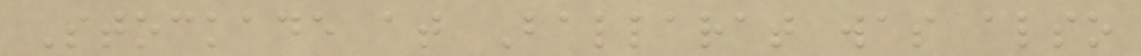Stockade at Ballarat was also
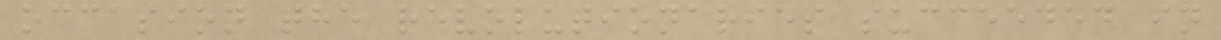occasion the revolutionaries succeeded in
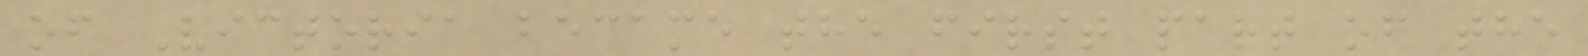of Victoria became the first part of the
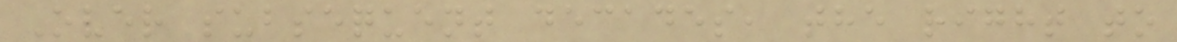Over subsequent decades, the right to
